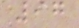97
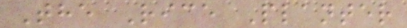The Rice Planter
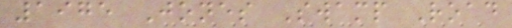1975 Jones Swamp Road
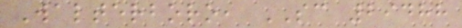Walterboro, SC 29488
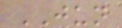JUN
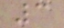3
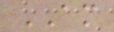AM
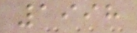1998
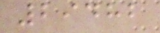29482
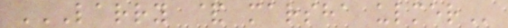LARRY & MARSHA ULMER
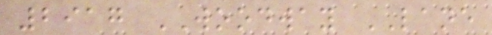2917 WOODWAY LANE
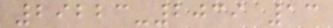29223-2039 13
